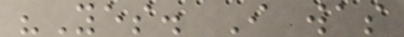"Yes. I was
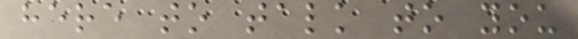here to talk to you
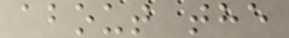about the
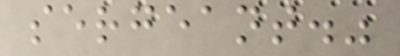sergeant."
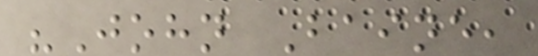"John Baine,
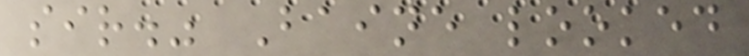sir." Baine looked
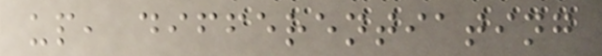up, differentiating
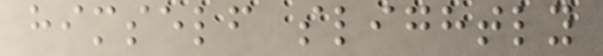himself slightly
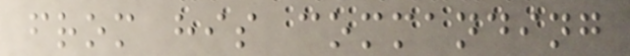from his commanding
